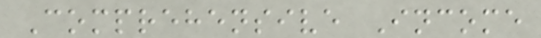Comprehensive Income
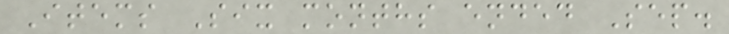Items Six months ended Sep.
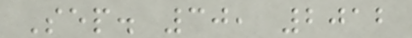Sep. 30, 2012
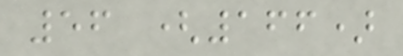56 (166)
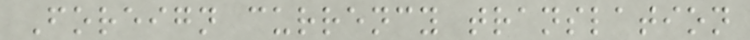Foreign currency translation
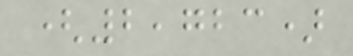(2,723)
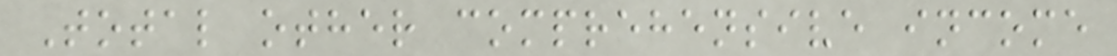Total other comprehensive income
